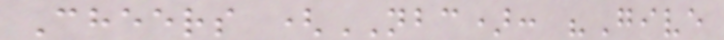Cheers (NBC): "Give
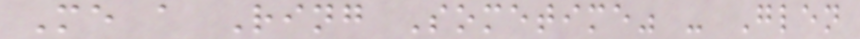Me a Ring Sometime" - Glen
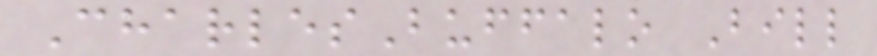CharlesBuffalo Bill
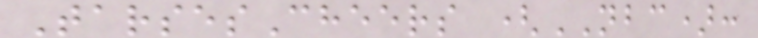TarsesCheers (NBC):
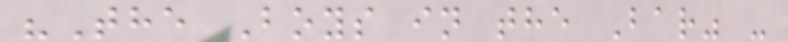"The Boys in the Bar" -
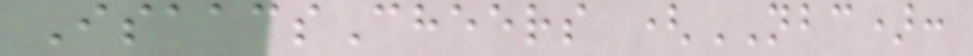IsaacsCheers (NBC):
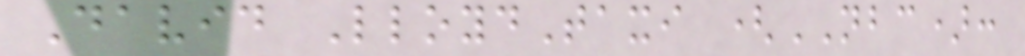David LloydTaxi (NBC):
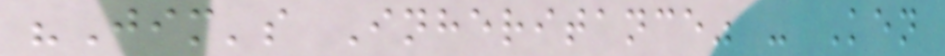"Jim's Inheritance" - Ken
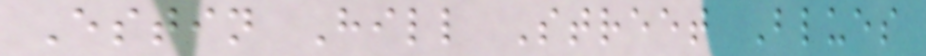Estin Hill Street Blues
